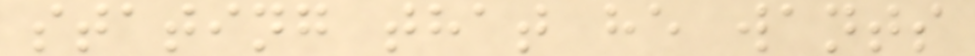stating that he wants
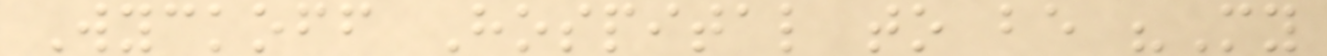Wyckoff Hospital to be "My
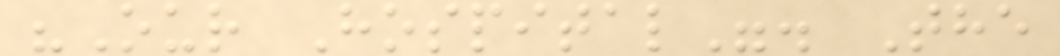"Our Hospital". The
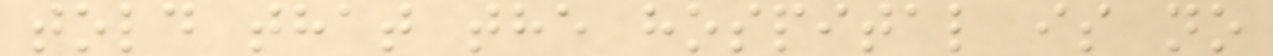told that the hospital is no
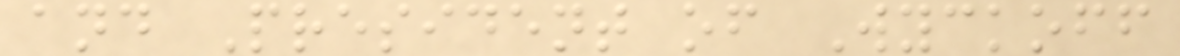and President of Wyckoff
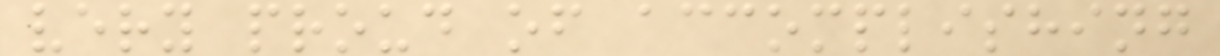very proud of accomplishing
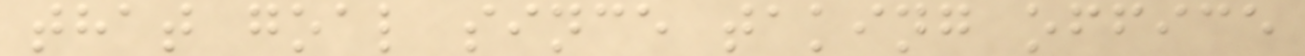that goal since taking office
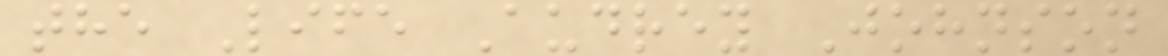the Life Audrey Johnson
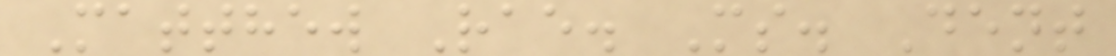Matthew Rae. Ms. Dent
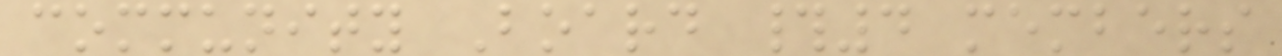community Board #4 members
